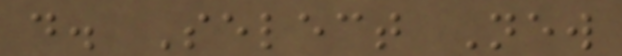d. Select New
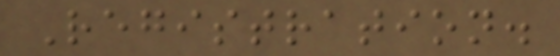Registration.
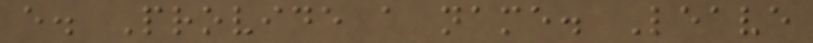e. Provide a name. Leave
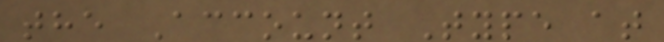the Account Type at
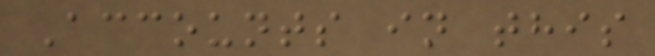Accounts in this
